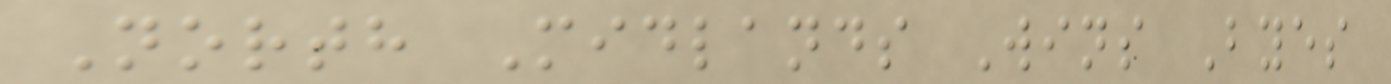North Midlands Wins Byes
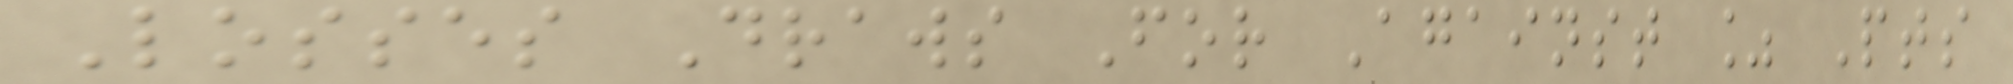Losses Draws For Against % Pts
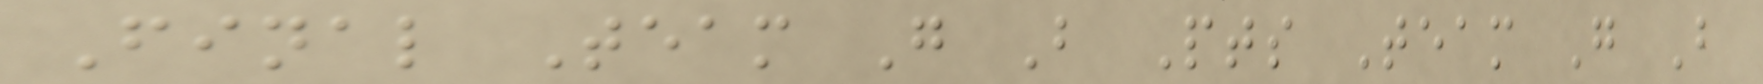Final Team G B Pts Team G B
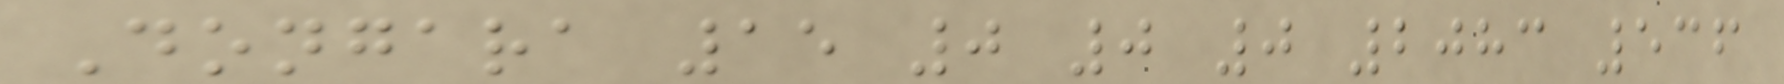Dongara 15 0 0 0 2083 536
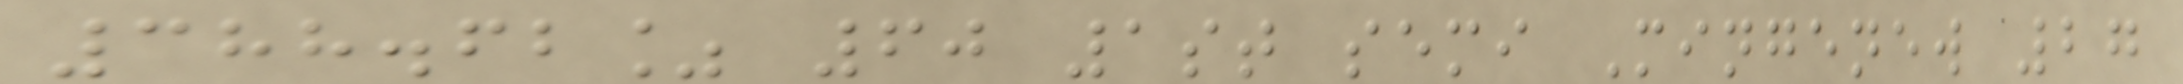388.62% 60 1st semi Mingenew 27
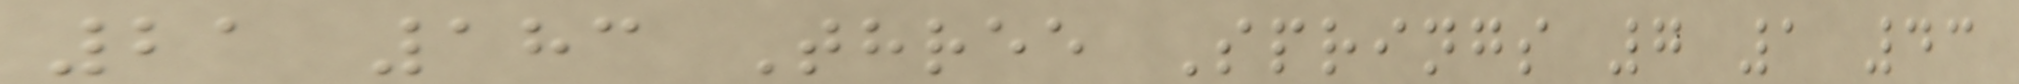21 183 Three Springs 7 1 43
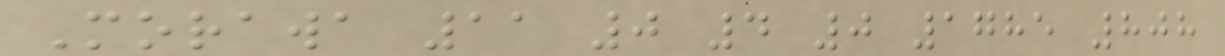Morawa 11 0 4 0 1785 808
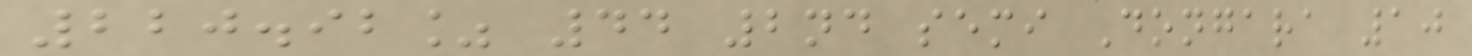220.92% 44 2nd semi Dongara 10
